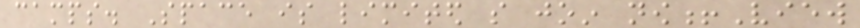camps. Space is limited so join now!View
